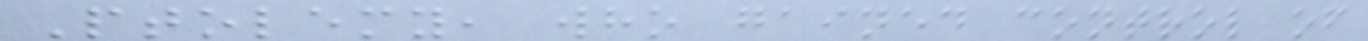Ptolemy, who gained control of
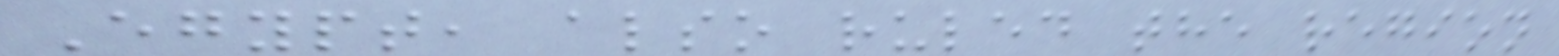Egypt, also ruled the region
